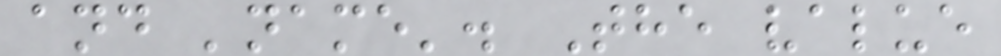and 'name'. The value
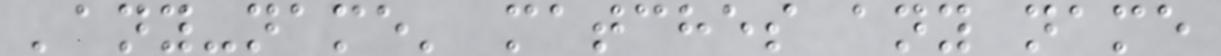'any-name' matches any name
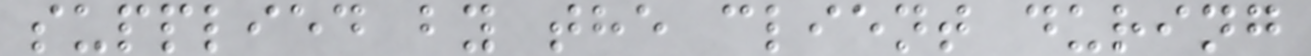supplied by the client during
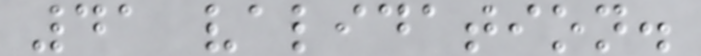41 validation.
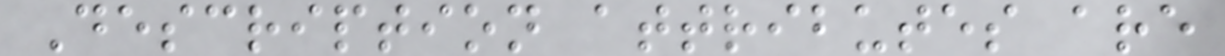Description attributes are
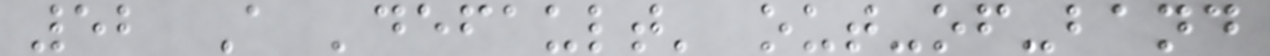52 A 'default' out-of-band
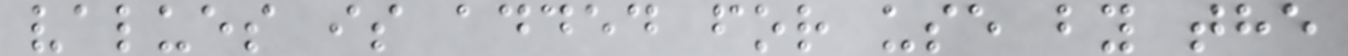values is added for use by the
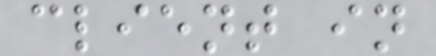client in
